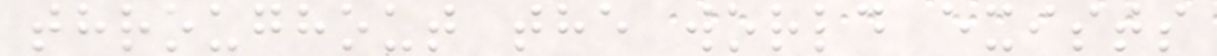throughout the world exists
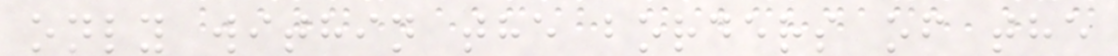only within the borders of the
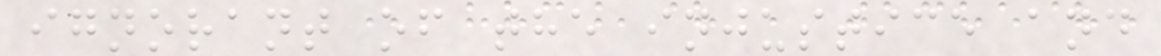ignorant of the injustice and
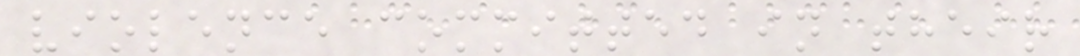violence committed in their
